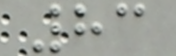83
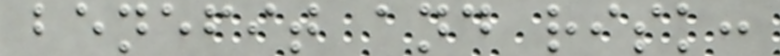benefit and risk:
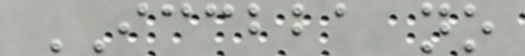ICCBBA no
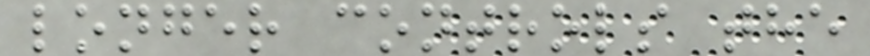longer controls the
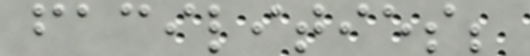facilities;
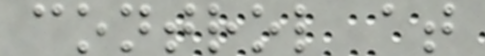control at
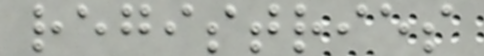registries
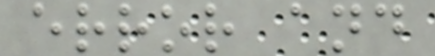error and
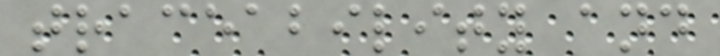traceability and
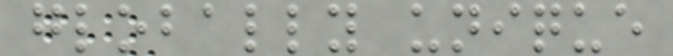globally unique
